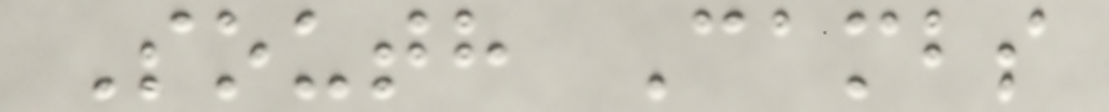South Cambs
